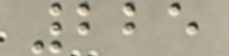225
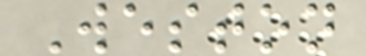Weston
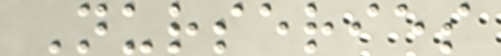Nurseries
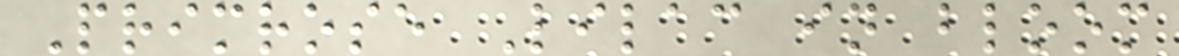Primrose Lilac in bloom
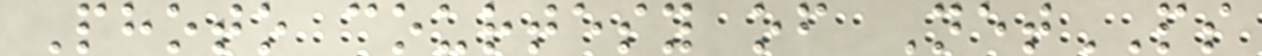Photo courtesy of NetPS
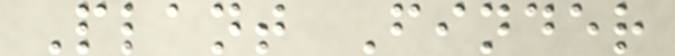Plant Finder
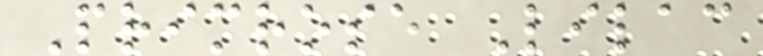Primrose Lilac
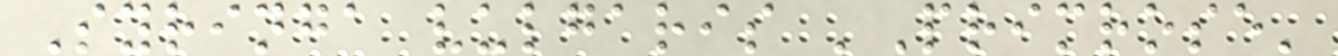Syringa vulgaris 'Primrose'
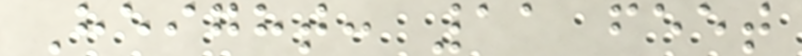Height: 11 feet
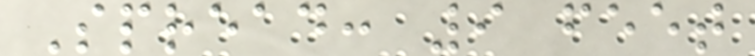Spread: 9 feet
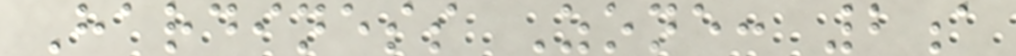Hardiness Zone: 2a
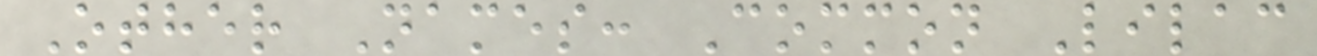Other Names: Common Lilac
